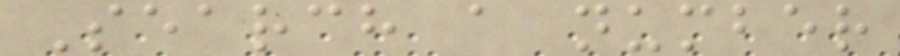Search a number
